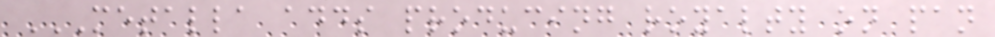METALLA ADDS PRODUCING ROYALTY ON PAN
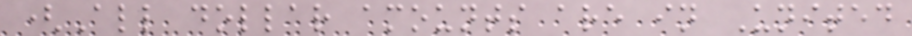(All dollar amounts are in United
